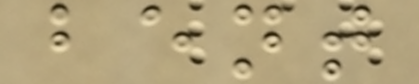bent
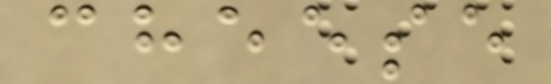cheese
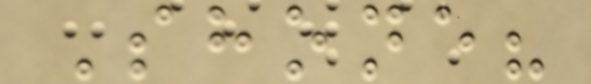Shone?
